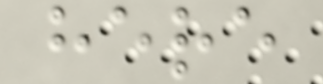here
